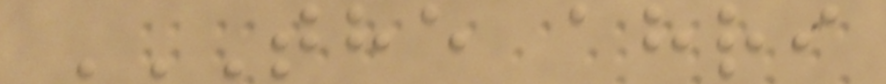THE AHRI
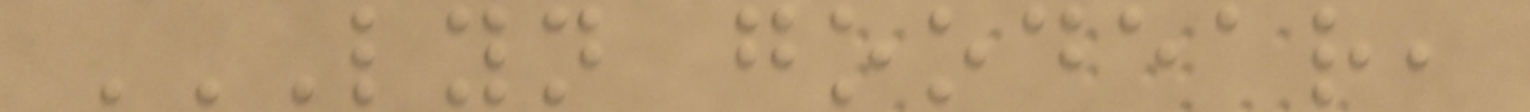LYN GOODEAR,
